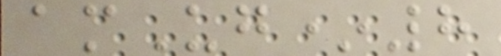amUg*8
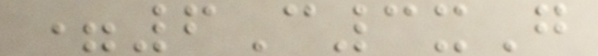=6C3xG
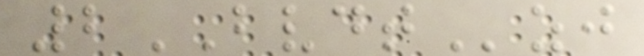2BVDTzj
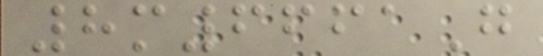8m6661G
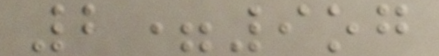2=9og
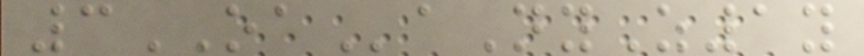3OAaNyZ1y
